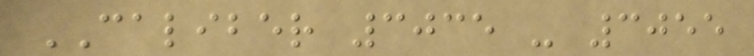CALIBER 3035 - 3055
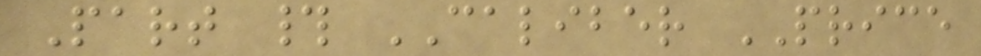Part # CALIBER PRICE
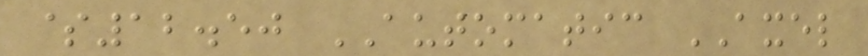$12.50 AUTOMATIC AXEL
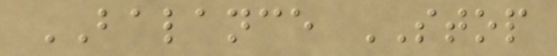BALANCE STOP
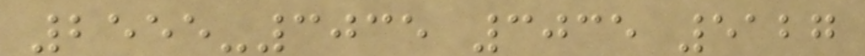2555-3035 3035 5127
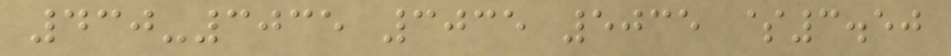430-3035 3035 5035 $3.50
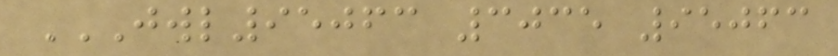JWL95063 3035 95063
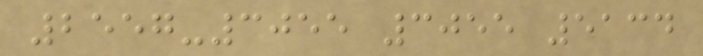2557-3055 3055 5134
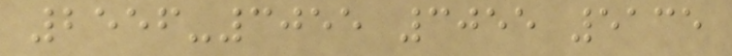2556-3055 3055 5135
